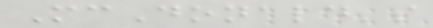McDonald's
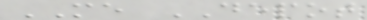ME DEPOT
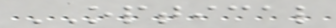OPTICAL
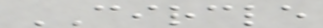CIRCLE
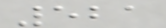521
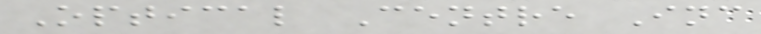Optical Centre Inc
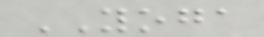YOGA
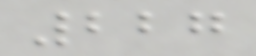227
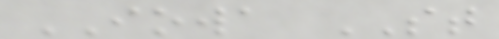IOWA ST
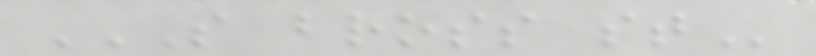S BROSS ST
